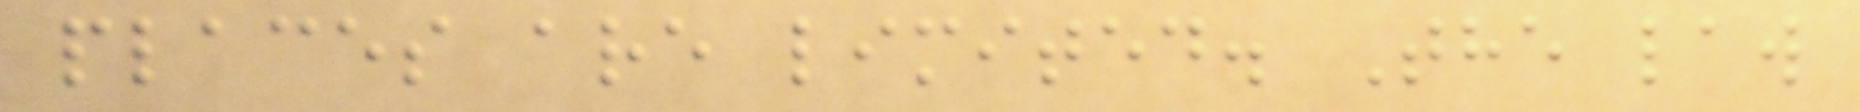places are limited. The law
